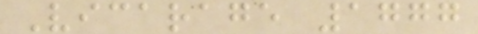Vicarage 1777
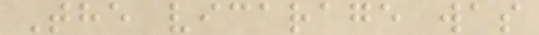The vicarage was
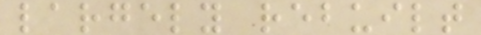largely rebuilt
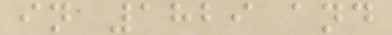in 1829 and
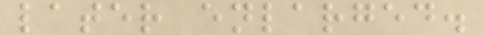later enlarged.
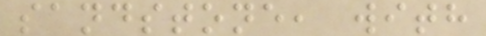sandstone, with
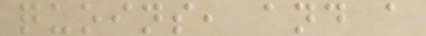quoins, and a
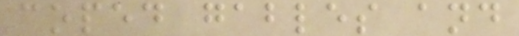coped gables and
